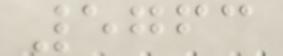5763
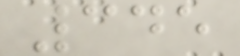345
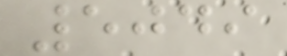5049
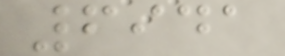6941
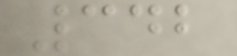342
